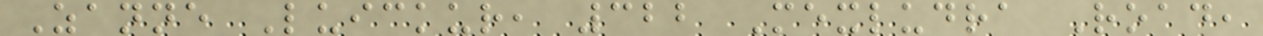Zanne Luickur, 322 Mexludra Road,
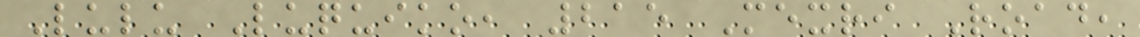Lulu Luquiko, 215 Mexri Road,
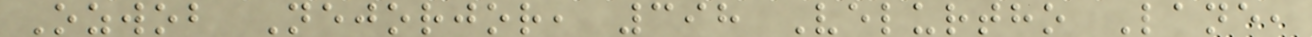Ozwob Nejorjor, 398 Velurtho Lane,
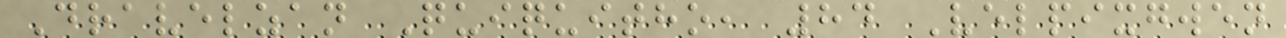Dravelzan Quiquitho, 84 Velpixgwen
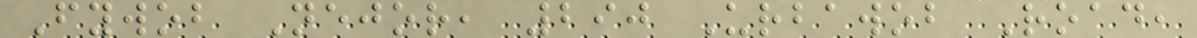Fywob Nejor, 290 Urbawob Road,
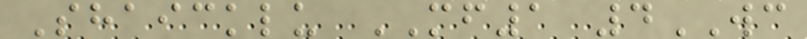Shaicklu MF1 4WC
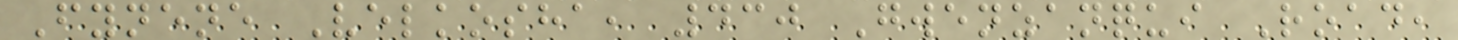Fynene Velkosha, 430 Gwenzanqui Road,
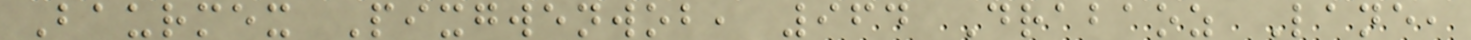Baurmex Pixgwenwob, 964 Drabaoz Lane,
